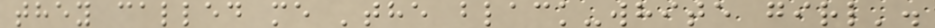they called me 'the black-white girl'.
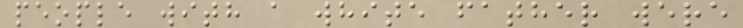people with a white father were
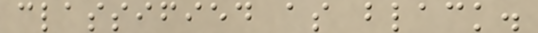classified as black.
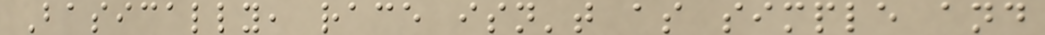Basically, race isn't as simple and
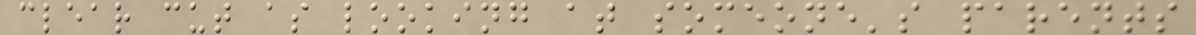clear cut as looking at someone's parents
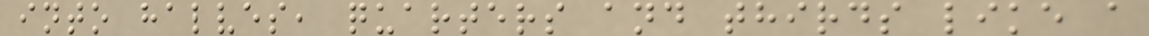into halves, quarters and thirds like a
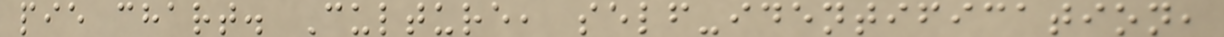pie chart. Culture, self-identification,
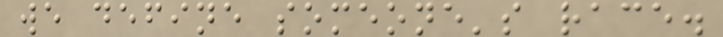we define someone's race.
